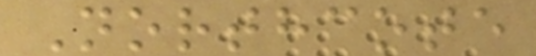Northcote
